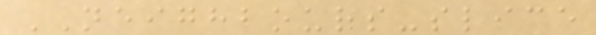NEIGHBOURS-slice
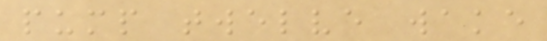pump twelve wake
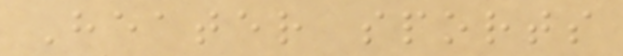Heater sports
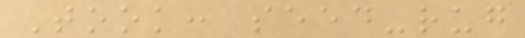Took: seed-rug
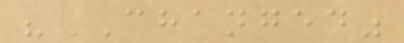"CHANGED"
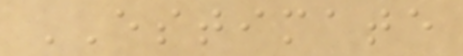ESTIMATE
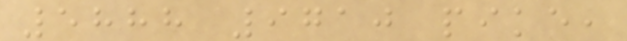5888 9710 pike,
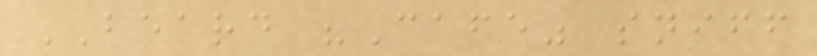BEARD "Cafe" sniff
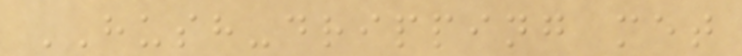HUSH-dripping met
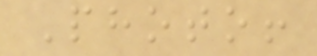Photo!
